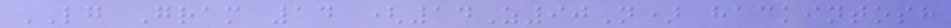LG Gram 14 (14Z90N) hackintosh
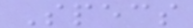Specs
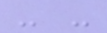- -
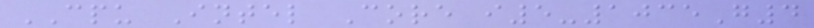CPU Intel Core i5-1035G4
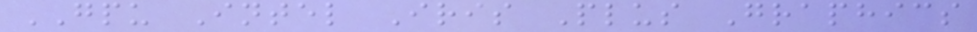GPU Intel Iris Plus Graphics
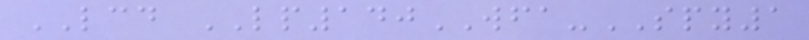LCD LP140WFA-SPY1
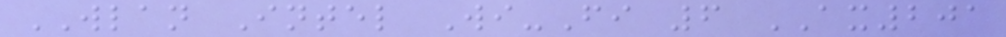WLAN Intel Wi-Fi 6 AX201
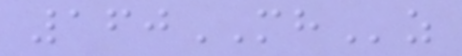160MHz
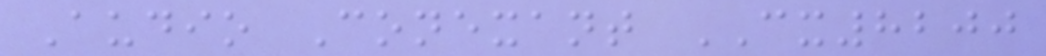Audio Conexant CX8200
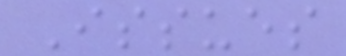Issues
